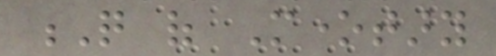Q of Monetary
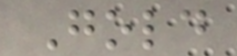Gold
